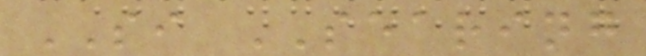SI SEARING
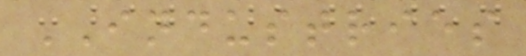INDUSTRIES
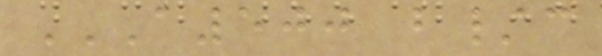A500 B/C
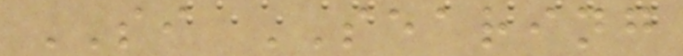SI SEARING
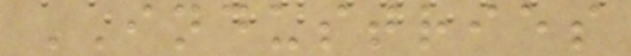INDUSTRIES
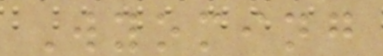Wyoming
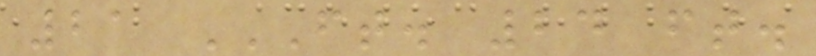21 FT. 24 FT.
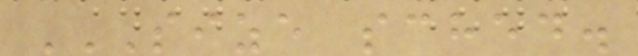SIZE SCHED.
